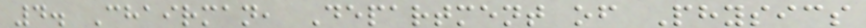4. Chairman, Department of Physics
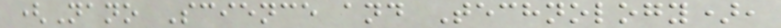(Nano Science and Technology),
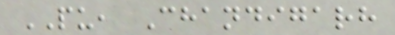PU, Chandigarh
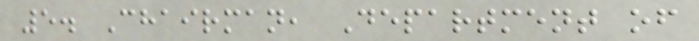5. Chairman, Department of
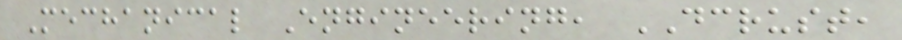Mechanical Engineering, DCRUST,
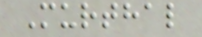Murthal
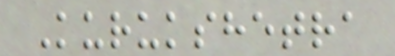Kurukshetra
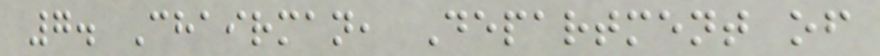7. Chairman, Department of
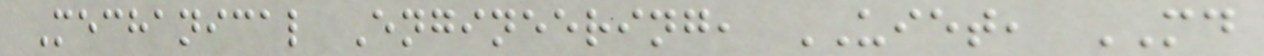Mechanical Engineering, UIET, MD
